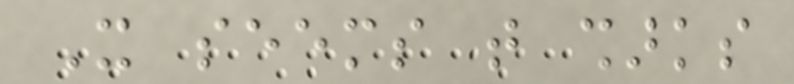It seems that sharks
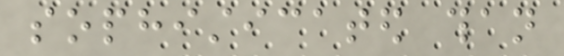sophisticated than
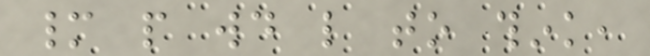many people would like to think,
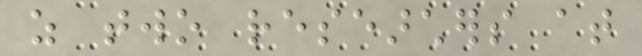as two researchers at
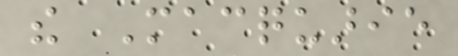the Macquarie
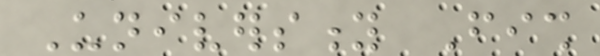University Fish
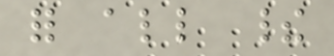for all their
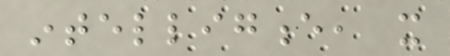intelligence, it
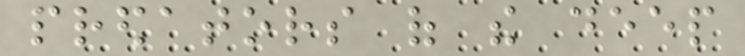predators of the deep
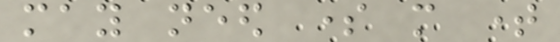may need some more time
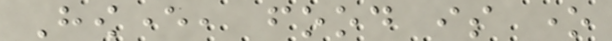However, food is one
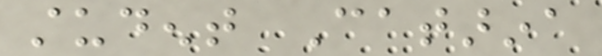student Catarina
